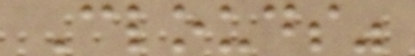Clouds"
